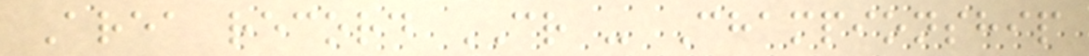Area record CR - Championship
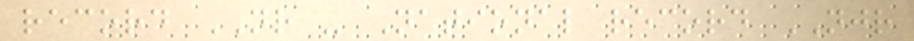record NR - National record NJR
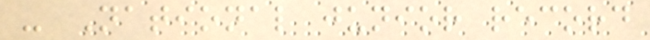- National junior record
